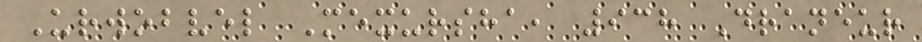Urwobvel Mexursha, 938 Draneur
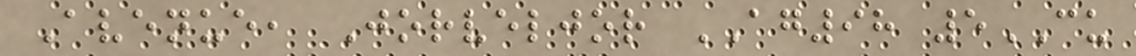Avenue, Jorveljor AG98 5CU
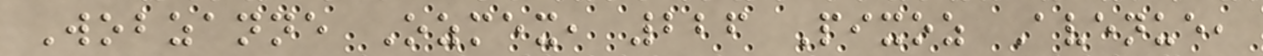Wobzanne Ozmex, 226 Pixoz Avenue,
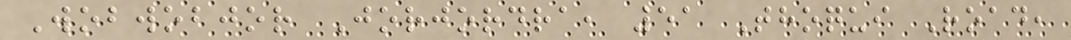Wobwobjor Jorjordra, 51 Thoqui Road,
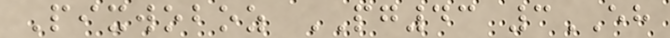Pixwoboz PG43 3EH
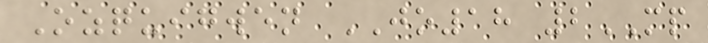Ozquigwen JO18 2MP
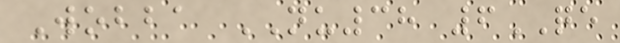Wobba NU38 6QE
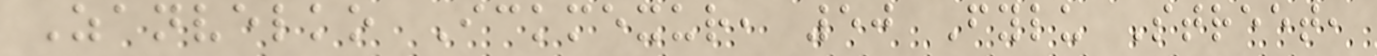Zanvelko Ickmexur, 50 Fylu Street,
